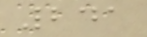241
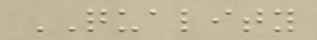QUALITY
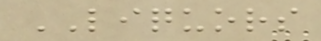LIQUORS
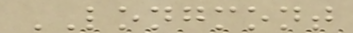LONGMONT
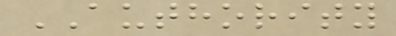AUTHORITY
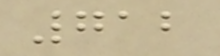712
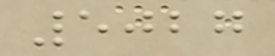5027
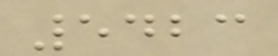5423
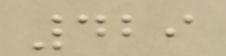429
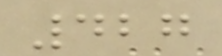427
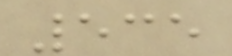535
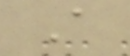A
